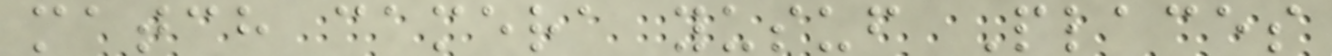match camera yusuf Places
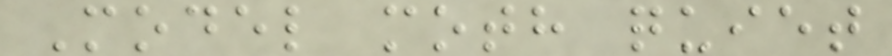Model moth quiet
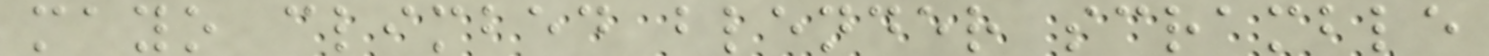mayo climbed blender scramble
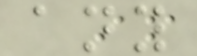any
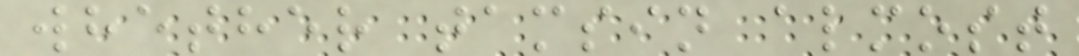whether tamsin almost
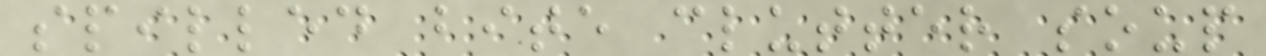spilled bite clutter soup
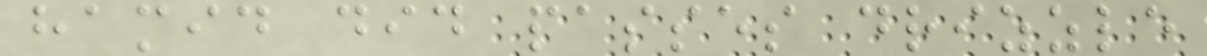hamid did passes drizzle
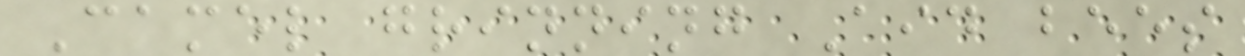Camel grinning Aid bees
